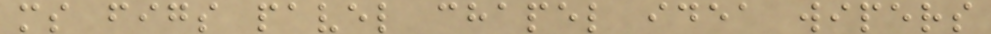ms figs pavel chapel idea wipers
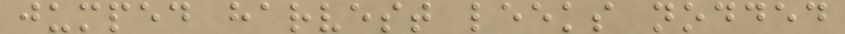jumped harvest leeks nodded
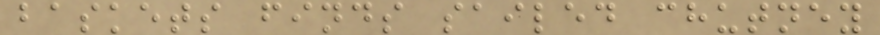baskets finds sailed chutney
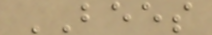BEES
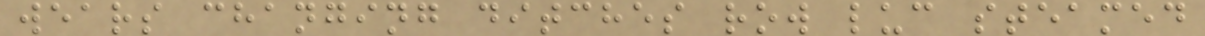wears changing ditches row luc steamed
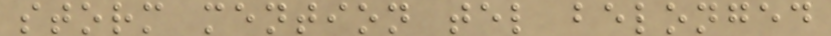storm mention tel belonged
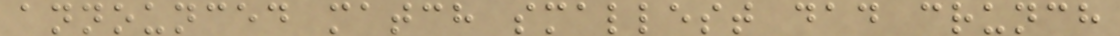announced match smallest dad crunch
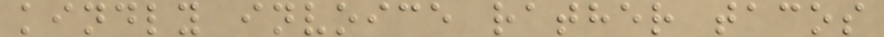kindly invoice rather tacos
